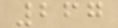267
